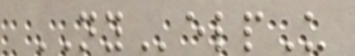NYelpU
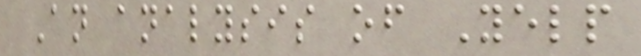An analysis of Yelp
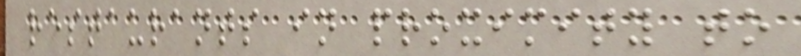restaurants in proximity to
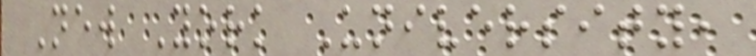New York University,
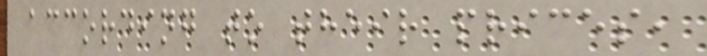according to their prices,
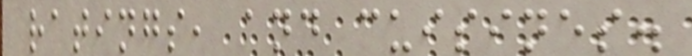ratings, and cuisines.
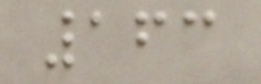163
